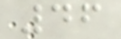46
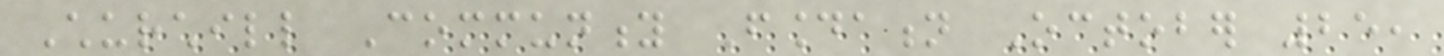Churchill Community Foundation October 25,
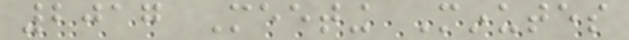2017 Meeting Minutes
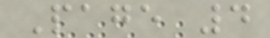Page 4
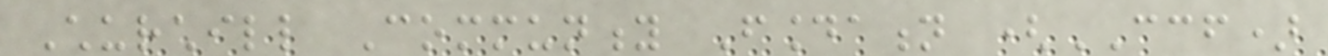Churchill Community Foundation (CCF)
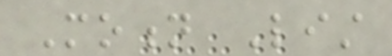Motion List
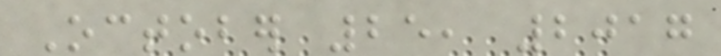October 25, 2017
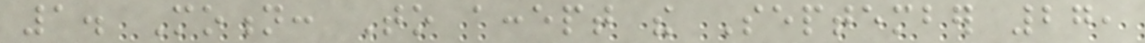1. Motion: To accept the September 27,
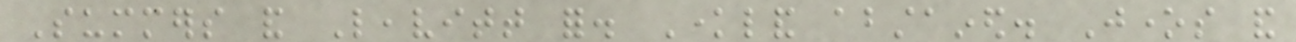Summers and Leavitt for. Knowland abstained. Jones and
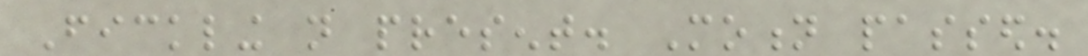Fickling not present. Motion passed.
